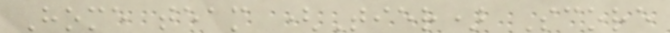Home team (Tier) Score
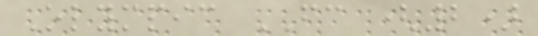Olympic FC (2)
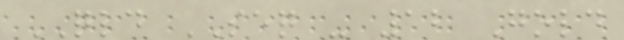QLD SEQ - 12 Gold
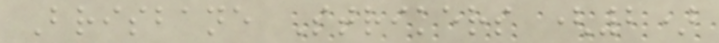Brisbane Strikers (2)
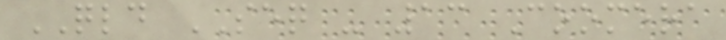QLD SEQ - 13 Coomera
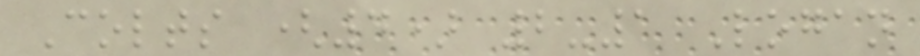Colts (4) 2-1 Logan
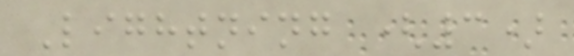Lightning (3)
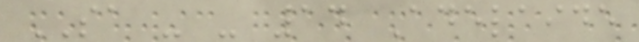SA - - 14 Adelaide
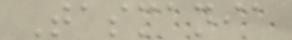Tasmania
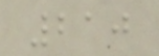210
